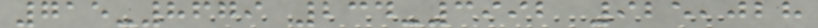715-8679 234-3992 925,028
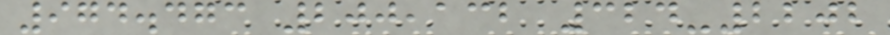974.473 200,132 324-2202
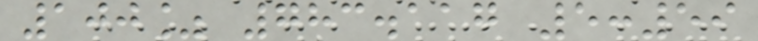100% 783.117 5:59
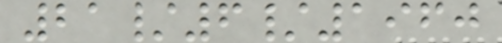21/6/1960
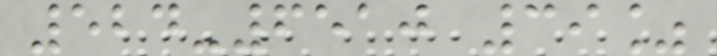524-6510 39%
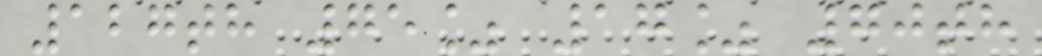127th 75% 17% 70th
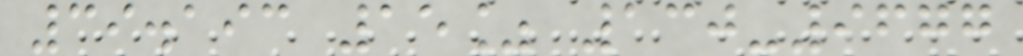39.193 15% 130-9677
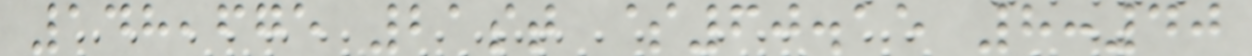148,675 21st $60.15 8:40
